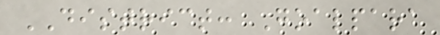DISTRICT: Goalpara
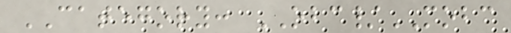CATEGORY: OBC/MOBC
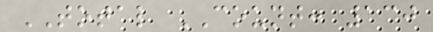TOTAL COUNT: 130
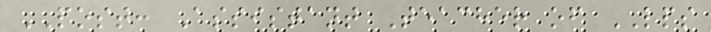POST: Assistant Teacher of LPS
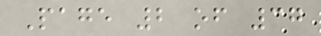Page 2 of 37
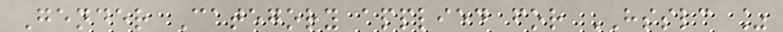Gender Category applied for HSSLC %
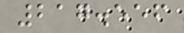217.556
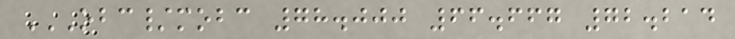OBC/MOBC 78.000 66.667 72.214
